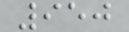950
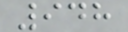948
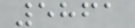5861
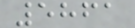5861
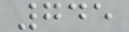745
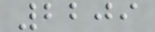2209
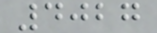4027
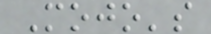Mojo's
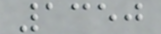1350
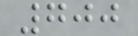700
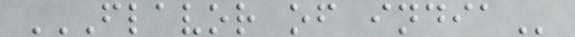FLAVOR OF INDIA
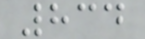834
